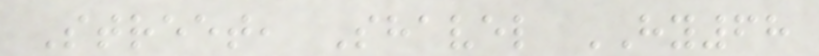Street, Shavel HY68
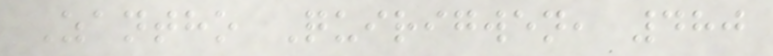Zantho Quirigwen, 480
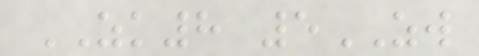ZK8 5ZW
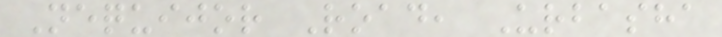Nequijor Road, Urbasha
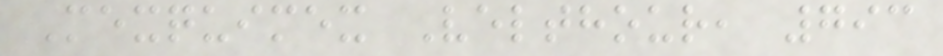Mexquimex Velthour, 793
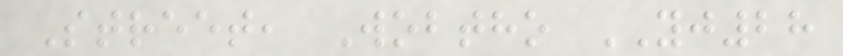Street, Wobtho YJ28
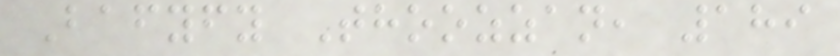Bafyfy Thoozzan, 189
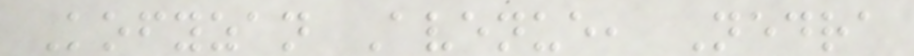Kofyzan Avenue, Nedra
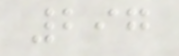297
